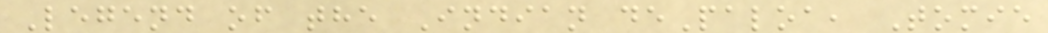Legend of the Indian dePaloa, Tomie
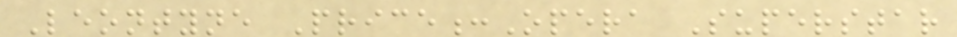Leontyne Price:Opera Superstar
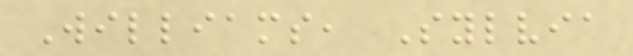Williams, Sylvia
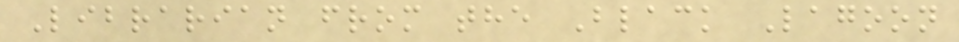Librarian from the Black Lagoon
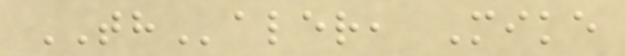THaler, Mike
